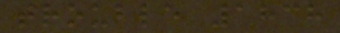trouble 1838
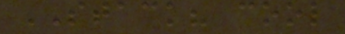STACK? cool
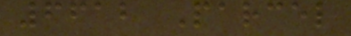6612 Parcel
